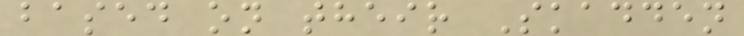based on their Skadden
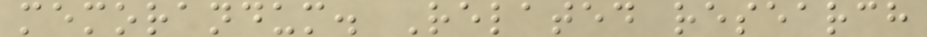memorandum. Related research
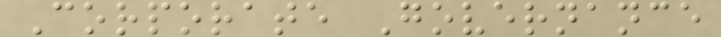Corporate Governance
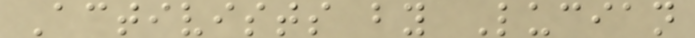Activists by Lucian
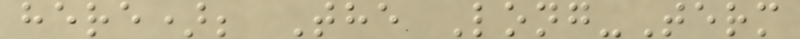here); The Long-Term
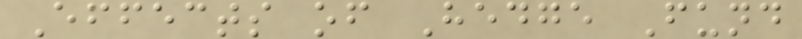Effects of Hedge Fund
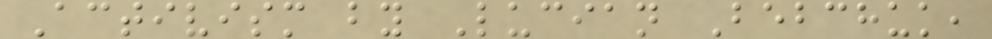Activism by Lucian Bebchuk,
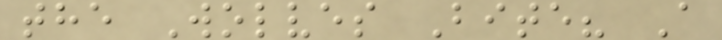the Wolves Bite? A
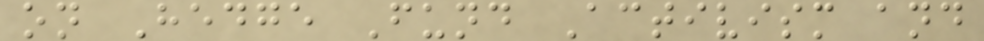on Hedge Fund Activism and
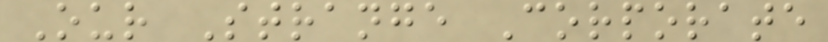Our Strange Corporate
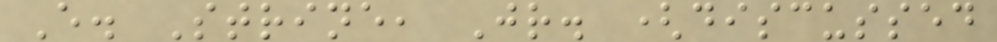E. Strine, Jr. (discussed
